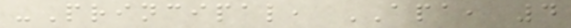-Principal, APA, 4
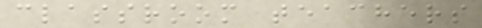classroom teachers
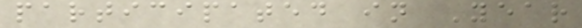participated in Year
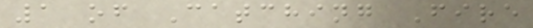1 of Catching Fire
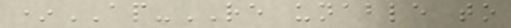*AP-RE unable to
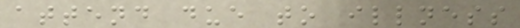attend due to illness
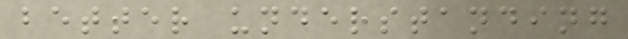better understanding
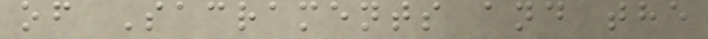of Sacraments and the
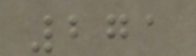271
